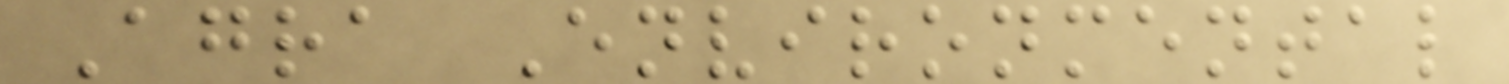Agra Environmental
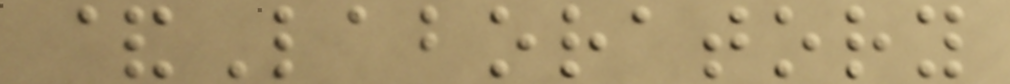&Laboratory
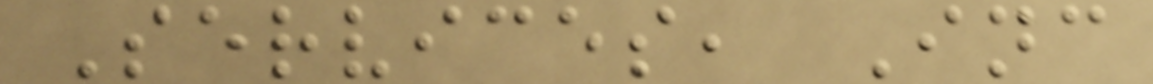Services, Inc
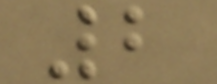2
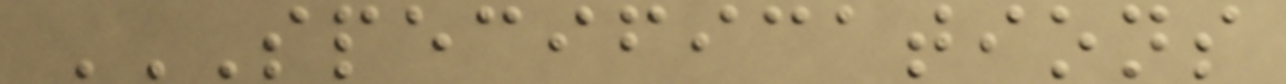SPECIFICATIONS
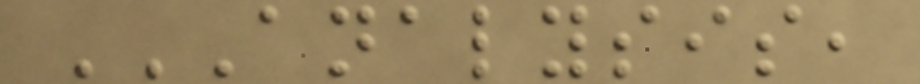ANALYSIS,
